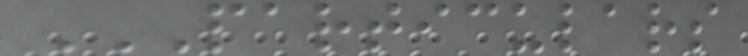PARTICULARS
